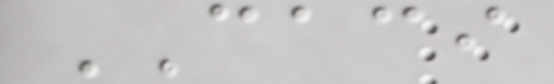CACI
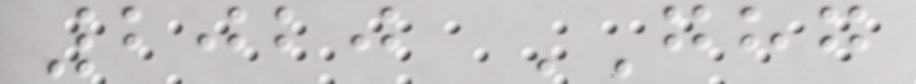2020 GHG
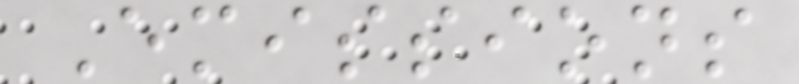Emissions
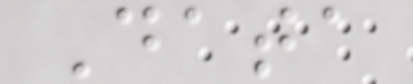Data
